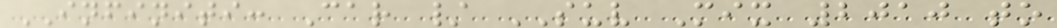INFINITI: Car / SUV Mix 2010 to
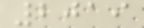2019
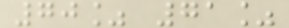70% 71%
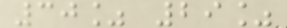30% 29%
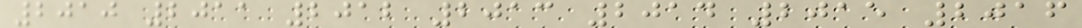2010 2011 2012 2013 2014 2015 2016
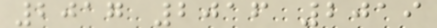2017 2016 2019
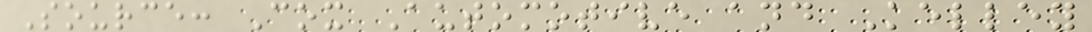Source: Cox Automotive and Kelley
